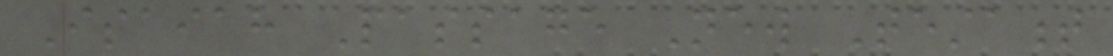Isaiah Passage New Testament
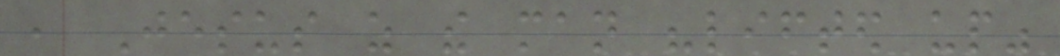, Jesus as the man "lifted up"
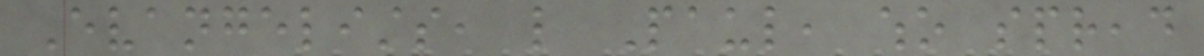Evangelists, like Paul, who spread
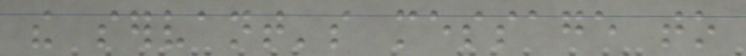the servant's message to
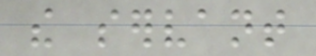the servant
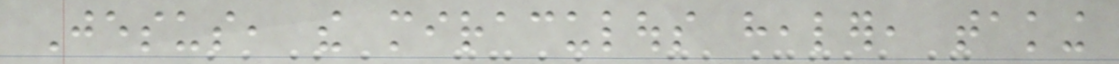Jesus, the miraculous healer, taking
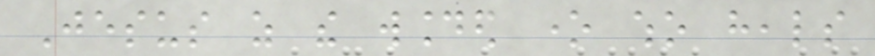Jesus as the wounded one who heals
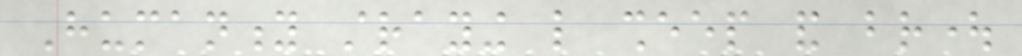Humanity straying like sheep and brought
